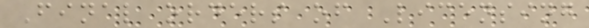Final orders of Licensing
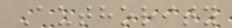Authority
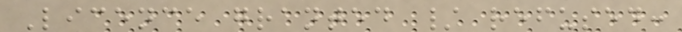Licence granted / refused:
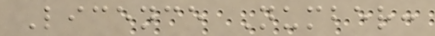Licence Number:
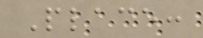Place:
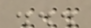...
